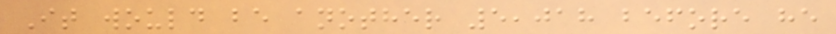It would be another 5,018 before he
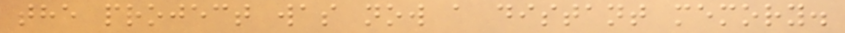the project was now a distant memory.
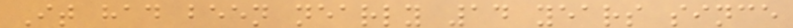It had been nearly 14 years since
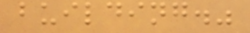building."
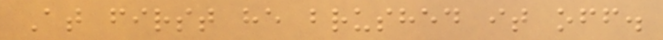At first he brushed it off.
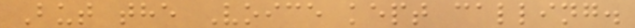But the Voice kept calling.
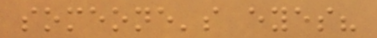someone's eyes?
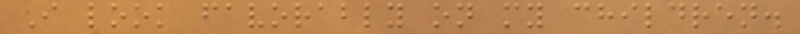I look favorably on my children.
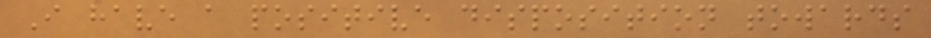I have a positive disposition towards
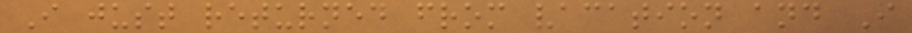I just returned from vacation and I
